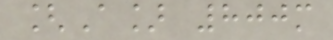[A] 800m
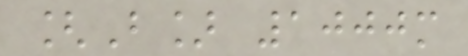[B] 1000m
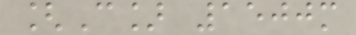[C] 1500m
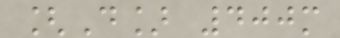[D] 400m
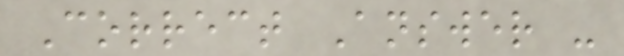Correct Answer -
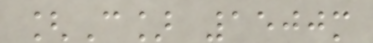[C] 1500m
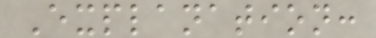Explanation:
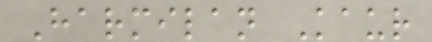Harmilan Kaur
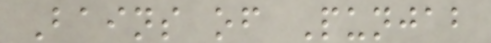Bains of Punjab
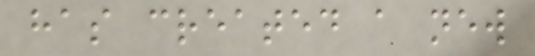has created a new
